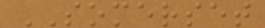SOMERSET
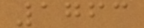1763
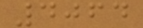4064
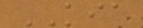KIA
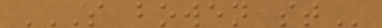S BOWEN ST
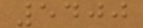5400
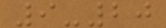9-20
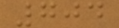704
